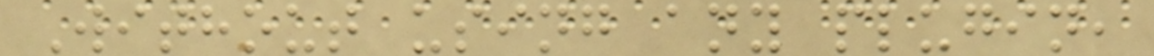Without using any plugin,
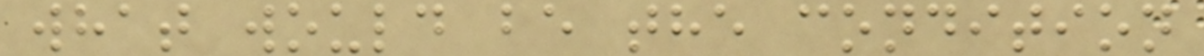what would be the condition
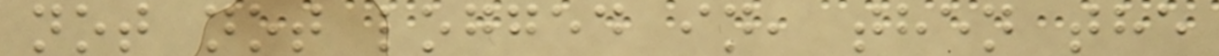not not logged in, then the
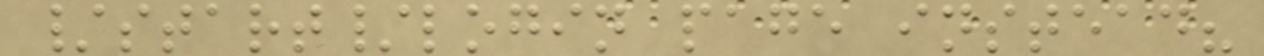/start/login page instead?
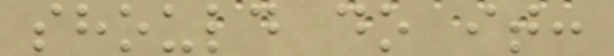should do it:
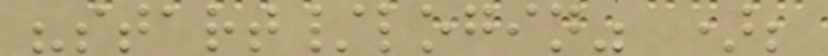"start/login" );
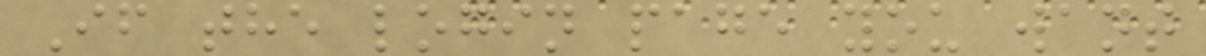If the login page you want
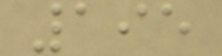195
